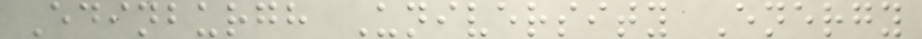Edinburgh University Energy
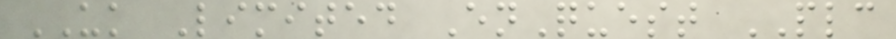UK Limited EnQuest PLC
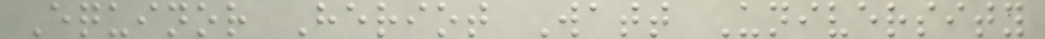Equinor Heriot Watt University
